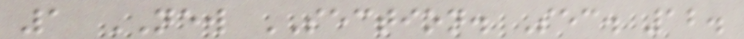1 NEW SECTION. Sec. 12.
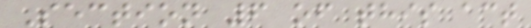Section 6 of this act
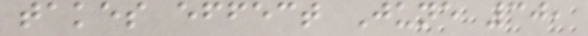takes effect June 30,
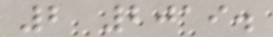2 2019.
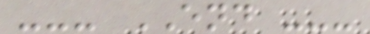--- END ---
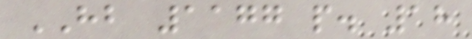HB 1177 p. 18
